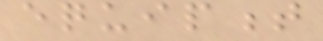equipment
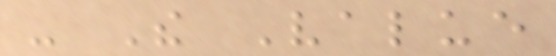- The Value
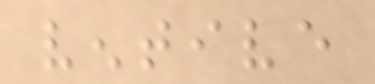ventive
